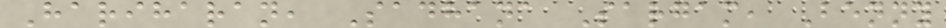Hariharan, Sadhana Sargam, Benny
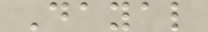Dayal
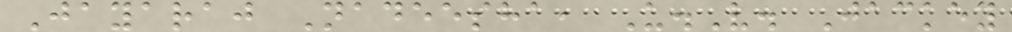Jayaraj Nadeesha, U.V. Jackey
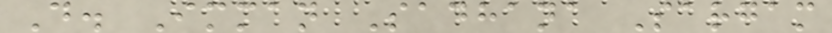D. Imman Sadhana Sargam
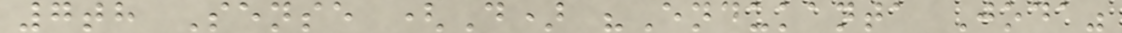7th Sense (D) "Endukanta Joda"
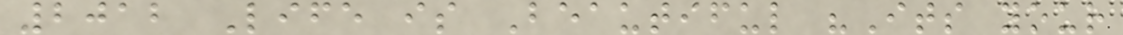2012 Life is Beautiful "Its your
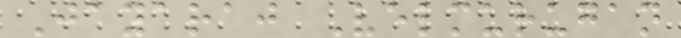Jayaraj Velmurugan
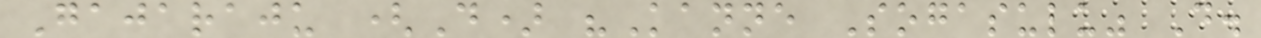Gajaraju (D) "Kanne Sogasulu" D.
